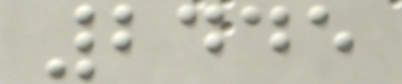2445
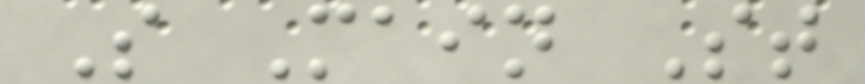S Main St
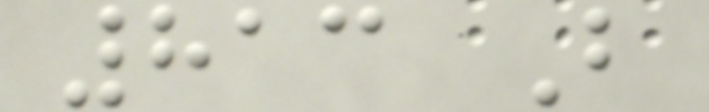813 B
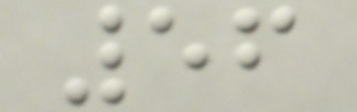56
